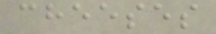cheeses
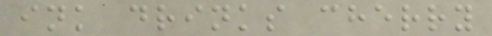ink drinks cherry
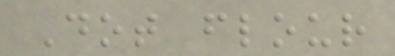Dot flour
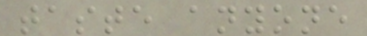taste anyone
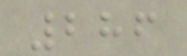286
